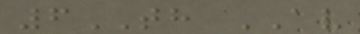6TH AV
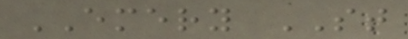EMERY ST
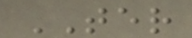TER
